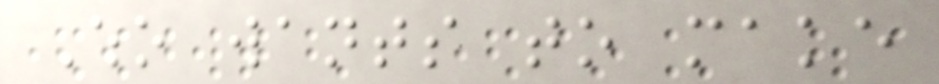Who wants to make
